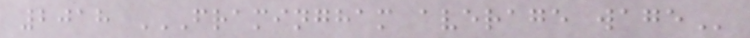2018 FRAMINGHAM AVERAGE WAGE
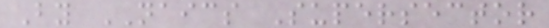By NAICS Supersector
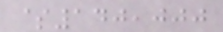$140,000
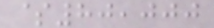$80,000
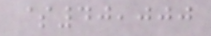$40,000
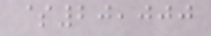$20,000
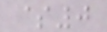$0
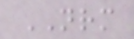NRM
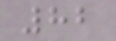82
